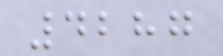4287
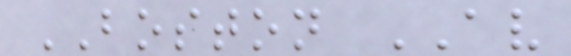BOSTON AV
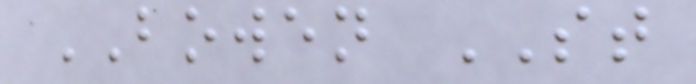BOWEN ST
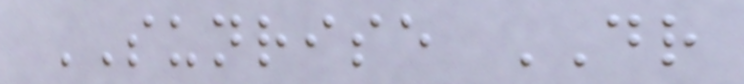SUNRISE DR
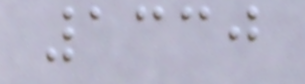1330
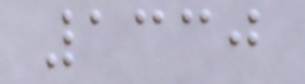1330
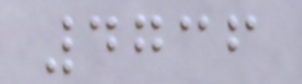4736
